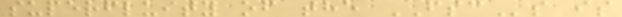superfluity of the FSCs is
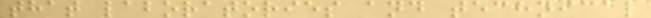that laboratories and technical
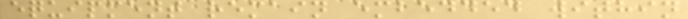equipment remain embedded within
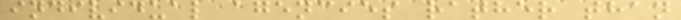individual agencies rather than
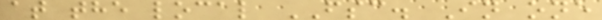at the local FSC. In one
